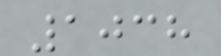1038
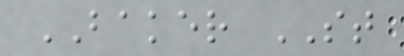BAKER ST
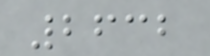2632
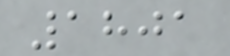1801
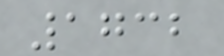1732
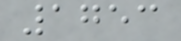1753
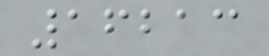16213
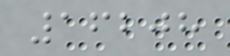16208
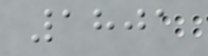1801
